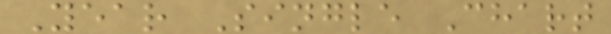Year Single Chart
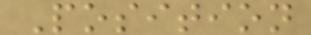Position
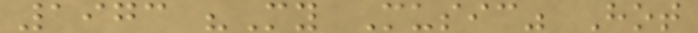1973 "My Music" Hot
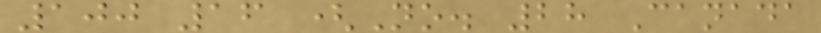100 16 (No. 28 Canada
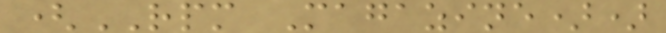(RPM Magazine))
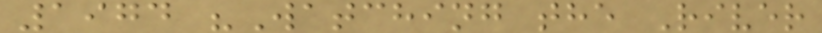1974 "Watching the River
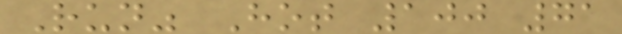Run" Hot 100 71
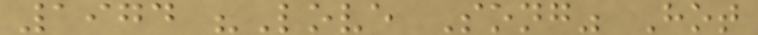1974 "Love Song" Hot
